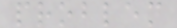problem
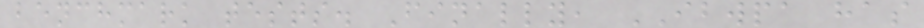benchmark tests. Finally, IBWPA has
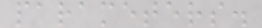parameters.
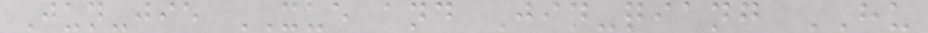Jun-jie XUE and Jin-qiang HU
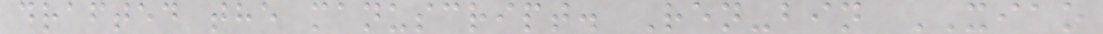drafted the manuscript. Ren-bin XIAO
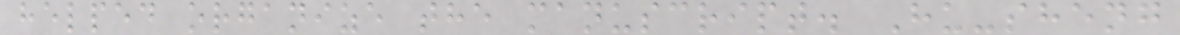helped organize the manuscript. Hu-sheng
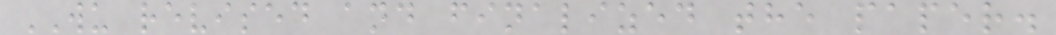WU revised and finalized the paper.
